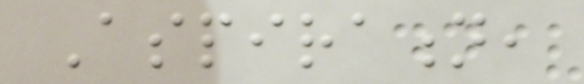Aspiration,
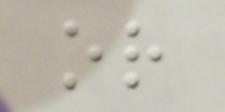or
